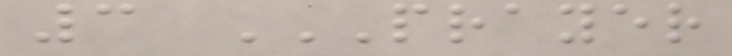3 PRAYER
